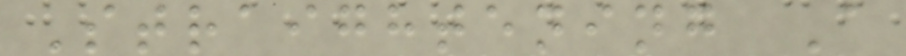Straightening A
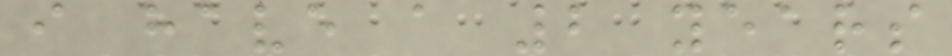i have a 2 years
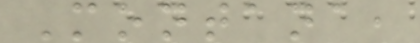Montana,
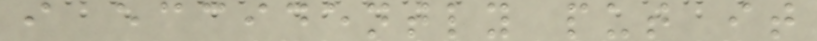i eccidently put it
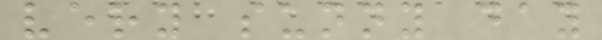very sunny day
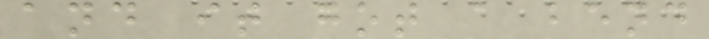and it got a bend
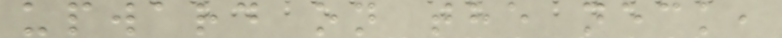upward on the neck,
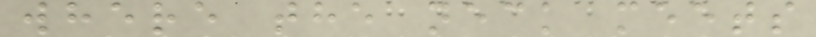where the neck meets
